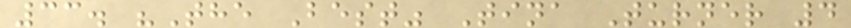33. "The Best" Tina Turner 4
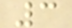3
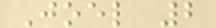Joel 2
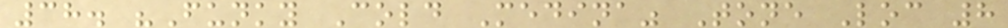38. "Funky Cold Medina" Tone Loc 8
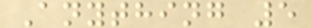Anything 5
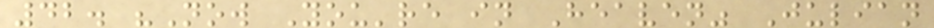42. "Now You're in Heaven" Julian
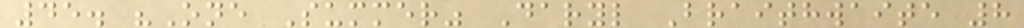45. "One Summer" Daryl Braithwaite 8
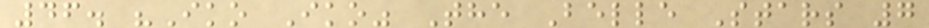46. "Iko Iko" The Belle Stars 7
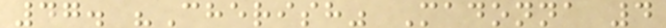47. "Cherish" Madonna 4
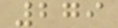279
